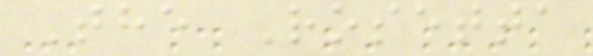The Rosetta
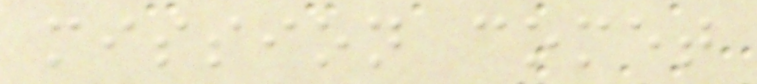mission comet
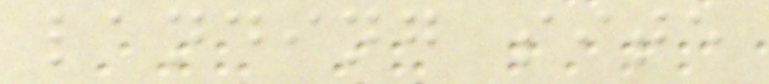landing site
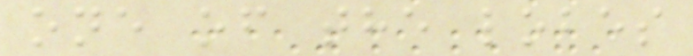one of the lobes
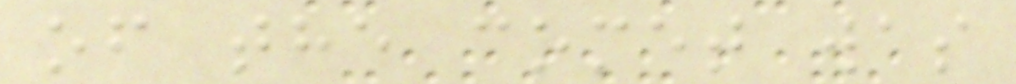of the comet was
